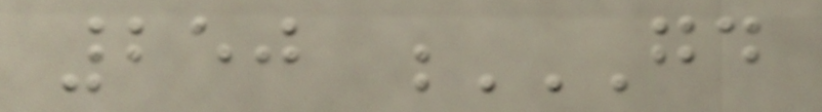250 GD
